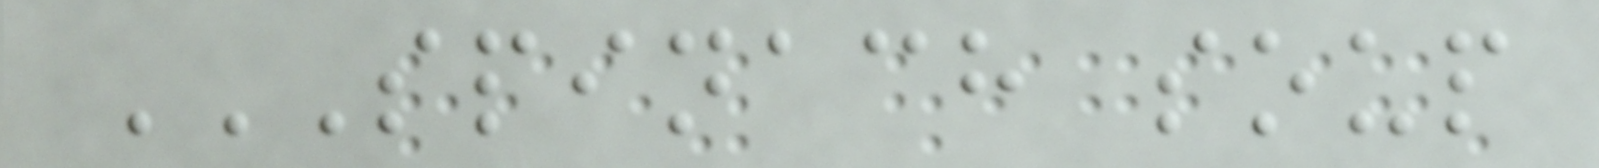SPINACH SOUP
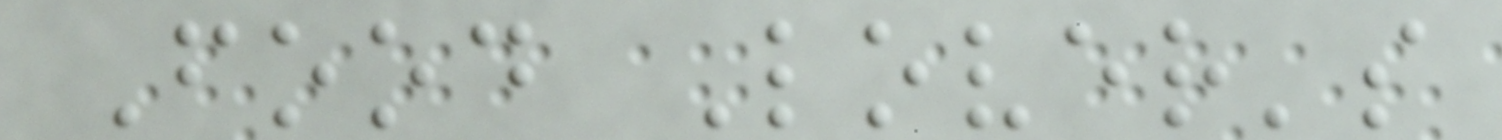Food Lover's
